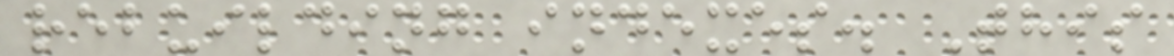rebuilding indexes. This
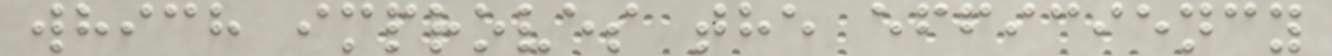which improves the efficiency
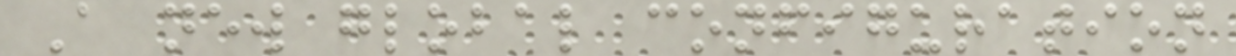A new global configuration
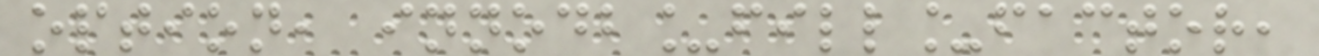option, innodb_fill_factor,
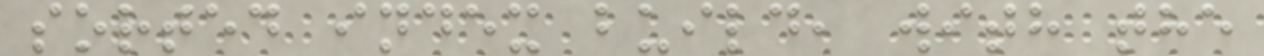sorted index build, with the
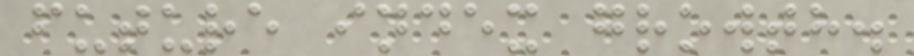future index growth.
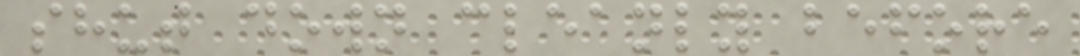shut down cleanly before
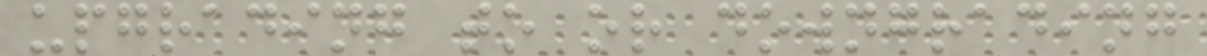upgrading to or downgrading
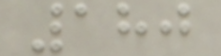180
